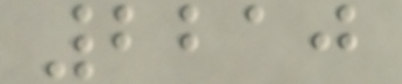2210
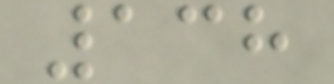138
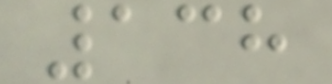138
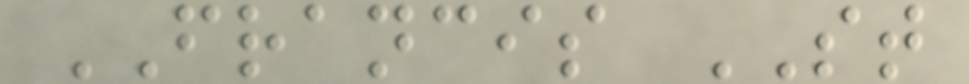FRANCIS ST
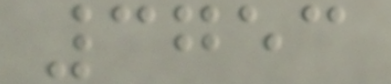3753
